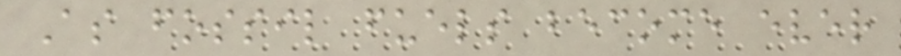As fossil fuels become ever
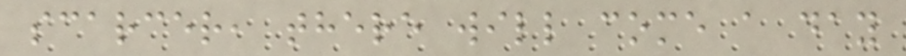scarcer, there will come a day
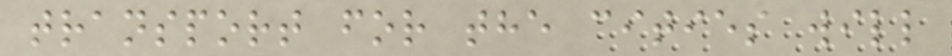transport for the cities will
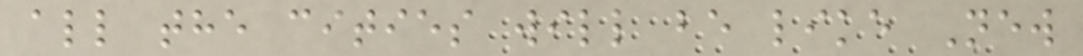all the cities will be like New
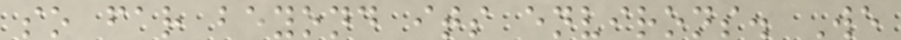so far beyond its environs. We
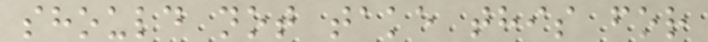should not take this for
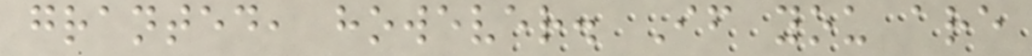granted, however. If you are
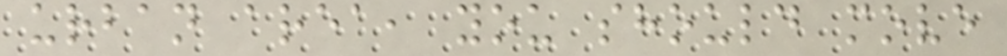urban area, you should move
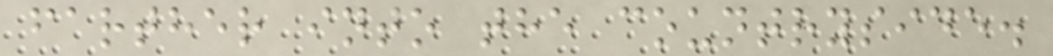farther into the countryside.
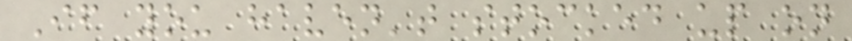If you haven't stocked up on
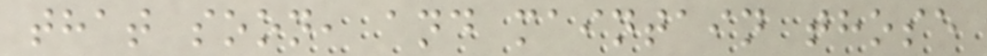that soon, and maintain those
